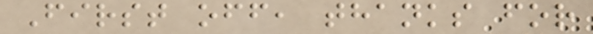First off, thanks for
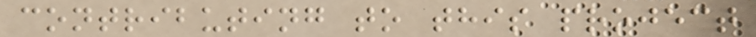contributing to this project
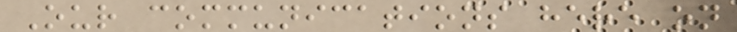Our communications here on
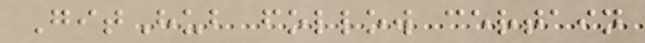GitHub follow certain
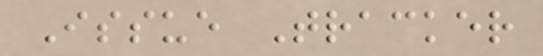Issue Tracker
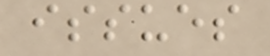issues
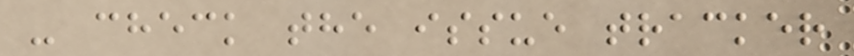- check the issue tracker
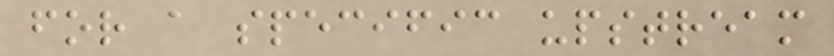for a specific upstream
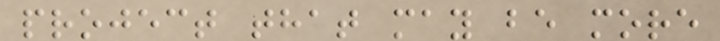project that may be more
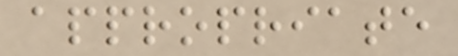appropriate
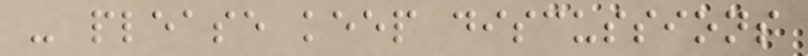- please keep discussions
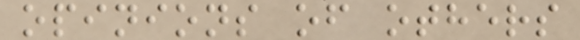opinions of others
